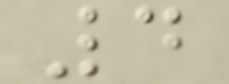4
